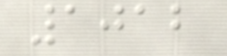1012
